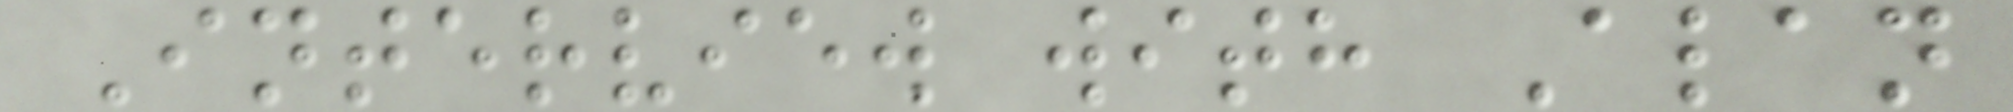Interview with Alan
